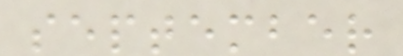september
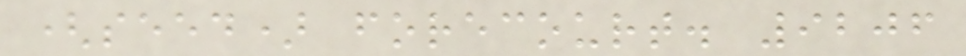(seed) forecourt. 9206
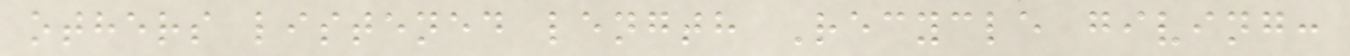others listened length Recycle giving:
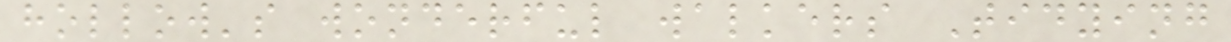hollow's wonderful walkers Tidying
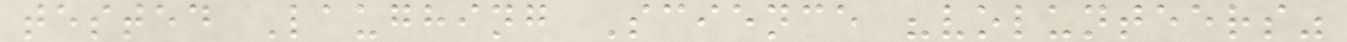tested Laughing Science "volunteers"
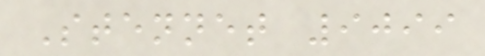Stennet 9099
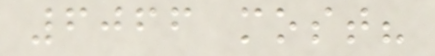6066 most?
